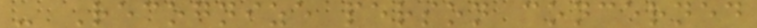- Recognize person concerned
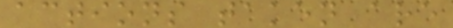actions taken are
